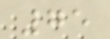75
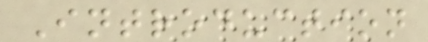Introduction
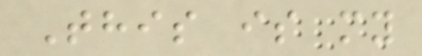This is my
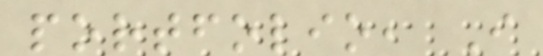portfolio, I
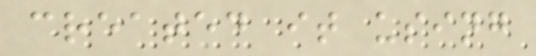created it using
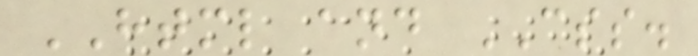HTML and CSS.
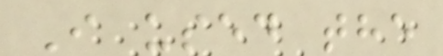I used the
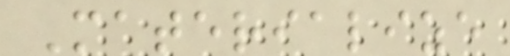Materialize
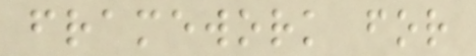framework for
